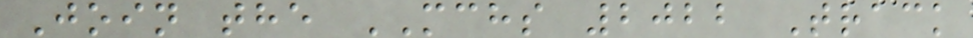Join the MCHS 2022 Track
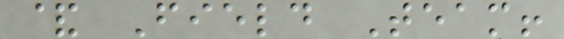& Field Team!
